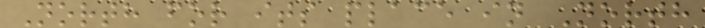North for its place in North
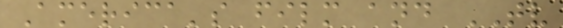America's film and TV
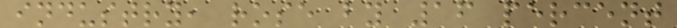industry, rose by 16 percent
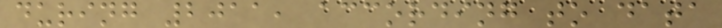during 2011, according to data
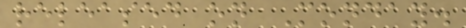released on Monday.
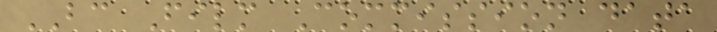BC Film Commission data
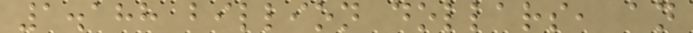1.188 billion dollars, an
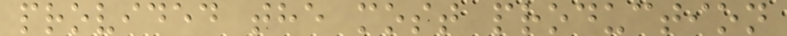provided the most production
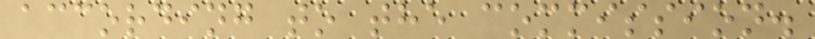according to the commission.
